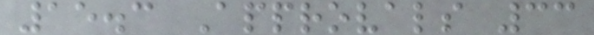15.3 Approvals 33
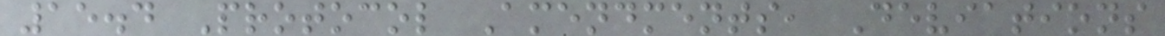15.4 Protocol Amendments, Deviations
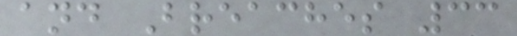and Breaches 33
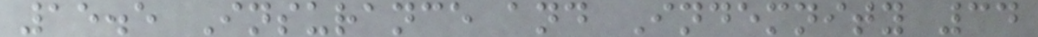15.5 Insurance and Indemnity 34
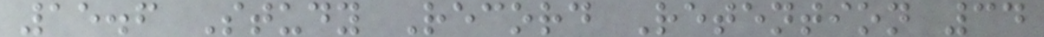15.6 Study Record Retention 34
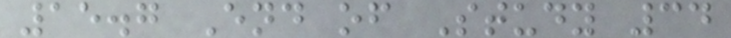15.7 End of Study 34
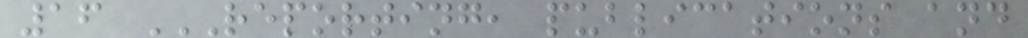16 REPORTING, PUBLICATIONS AND
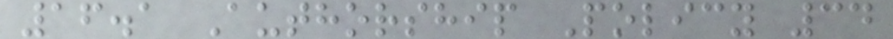16.1 Authorship Policy 34
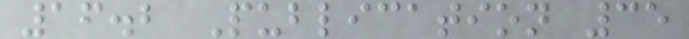16.2 Publication 35
